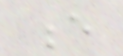e
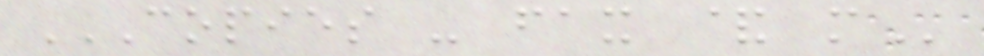COPIES - FAX & MORE
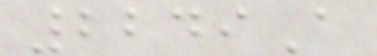2249A
